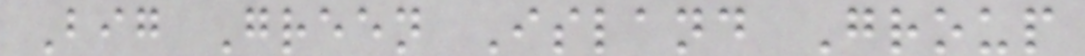Big Green Island Group
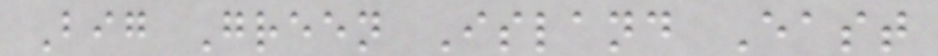Big Green Island East
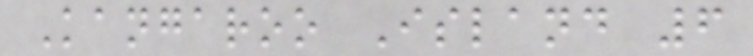Kangaroo Island 6
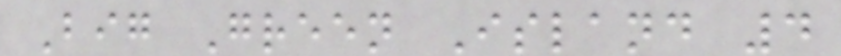Big Green Island 4
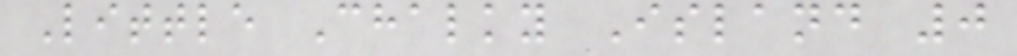Little Chalky Island 0
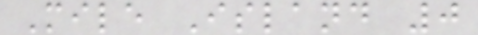Mile Island 0
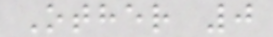Other 0
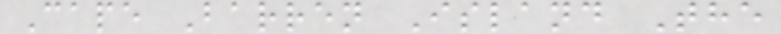Cape Barren Island The
